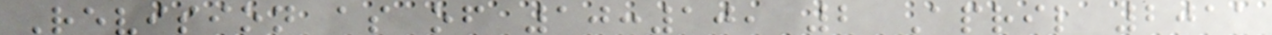Revision as of 10:10, 2 April 2011
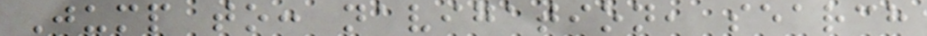Jump to: navigation, search
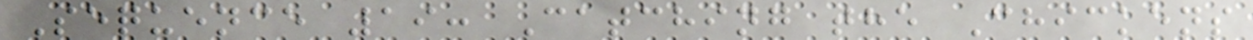Sequence 19: Catching the Chickens
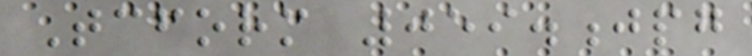Tcform 059.jpg
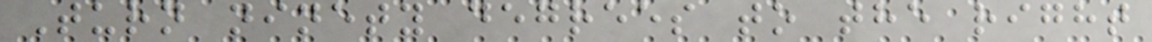Turn ninety degrees to the right
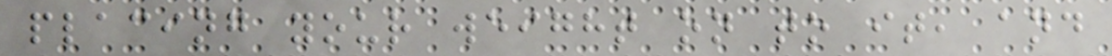placing your weight on to it, and
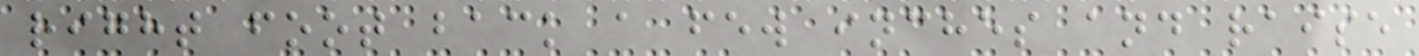right foot back a few inches and raise
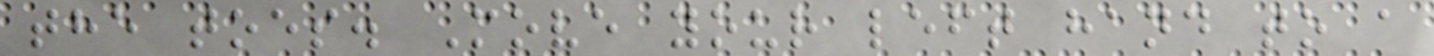the toes. Move your left hand to a
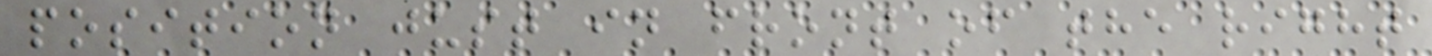position just in front of the right
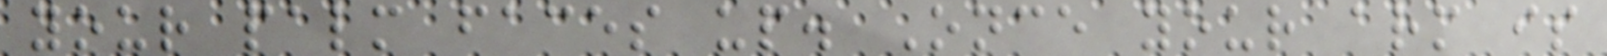your palm faces up. Once your arm is
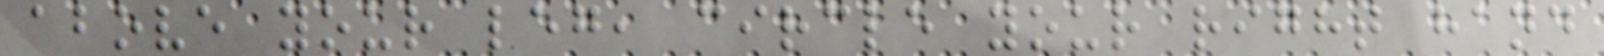above your leg, circle your right hand
